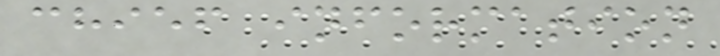chief information
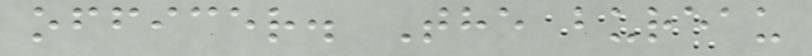officer. The bureau
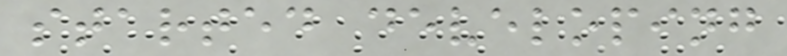started developing
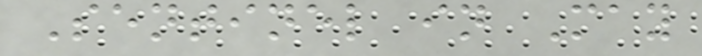Sentinel in May
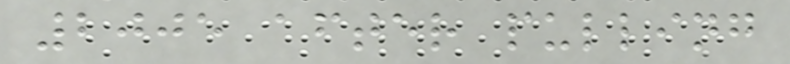2005 after pulling
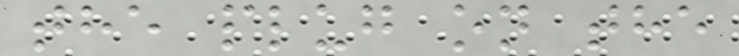the plug on the
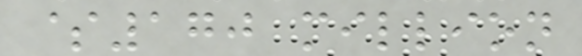$170 million
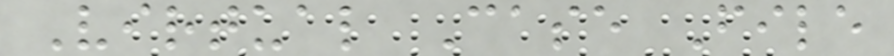Virtual Case File
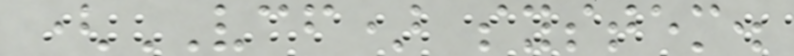(VCF) system.
